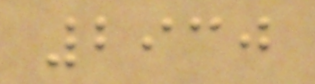2930
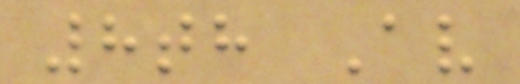8th Av
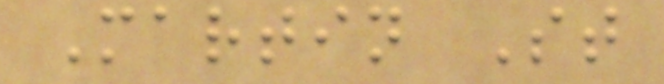Martin St
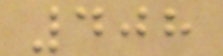408
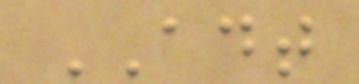ADT
